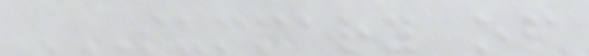SUMMARY OF
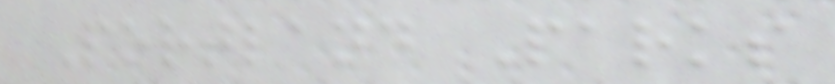Portland Parks
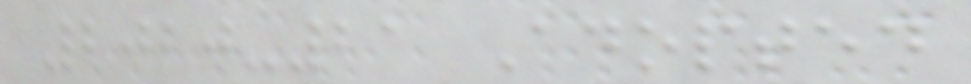2020-21 Adopted
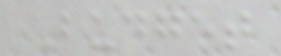Budget
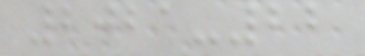2021-22
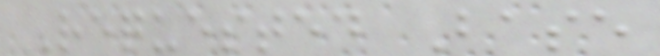Requested Base
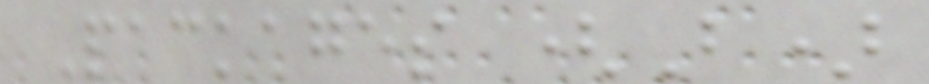Packages (B)
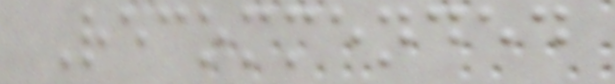Recommended
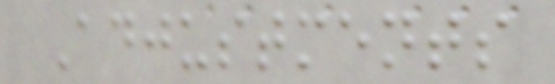Adjustments
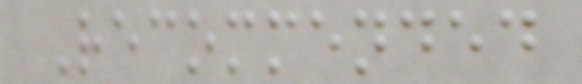Recommended
